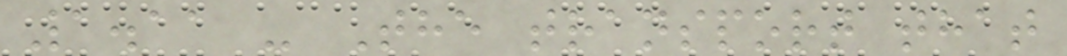1.11 - The transport that
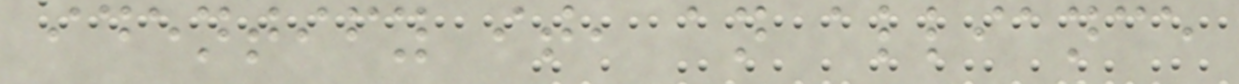identify it, an alliance
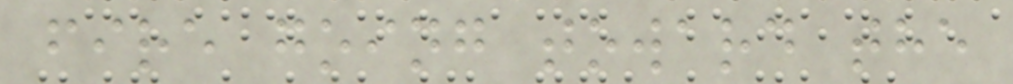fire going toward the
